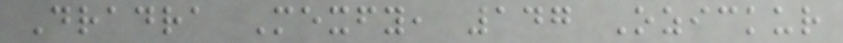Dradra Mexfy, 147 Ozickur
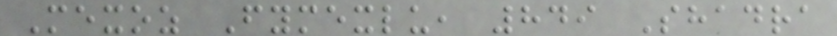Mexoz Fymexlu, 849 Shadra
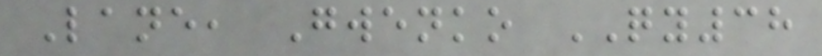Lane, Gwenko QY38
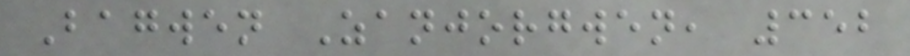Bagwen Zanjorgwen, 352
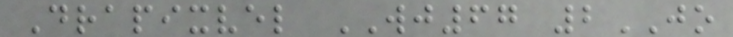Drapixvel WJ67 2JO
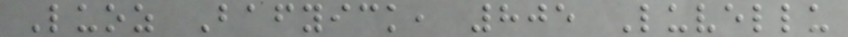Luoz Bafyick, 805 Luvellu
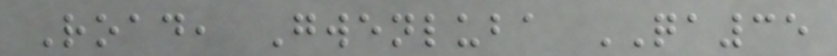Road, Gwenluba QA35
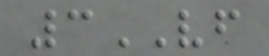3VF
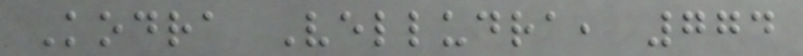Kodra Velludra, 774
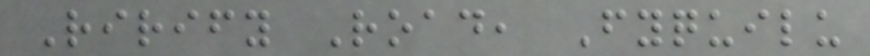Rirify Road, Fyquilu
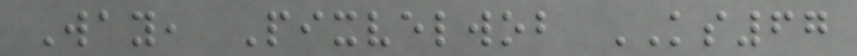Way, Pixvelwob KS67
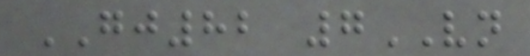GJ82 7VN
